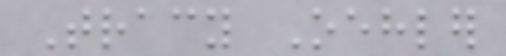Tracy Oehler
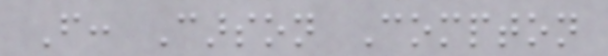From: Carson Compton
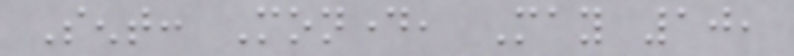Sent: Monday, May 10,
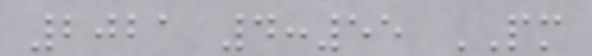2021 4:55 PM
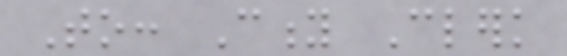To: City Clerk
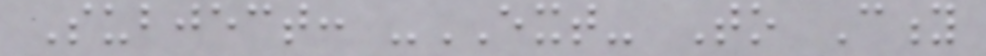Subject: -EXT- To City
